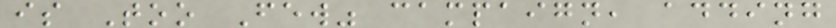is Too Few" campaign, adding
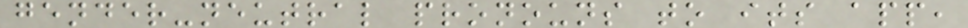gender-neutral pronouns to its app,
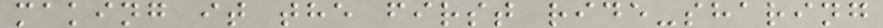making it the first ride-sharing
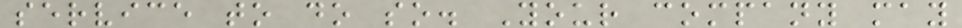service to do so. Your company may
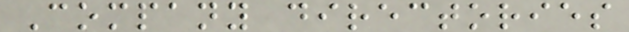Company directories
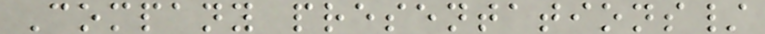Company presentations/
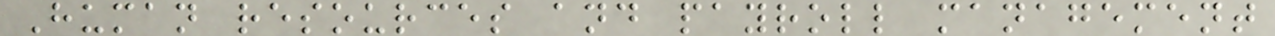Human resources and payroll management
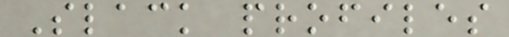Slack profiles
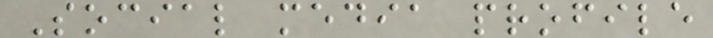Social media profile
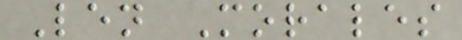Len Morales
